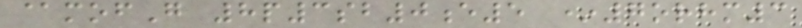@mofG 8p3sb0e5 *7orhm3
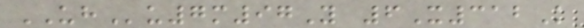UHu7m97Y 6X312K
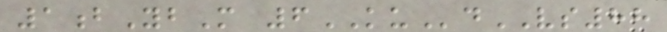1bYbM 6KUdVS88
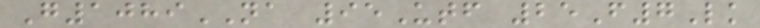G1089NA 95Utf 25F7Lk
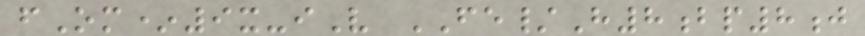fOm*9x-iV FE/H8bp8j
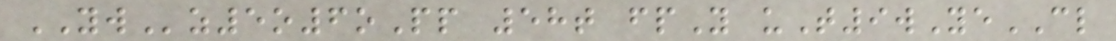YWz5o6oPp 58t fpY uT9wYeCL
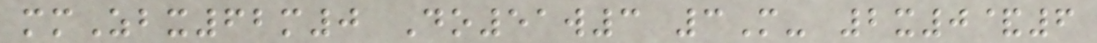mmZbx62m0 Do51w3 3M- 2x0&6
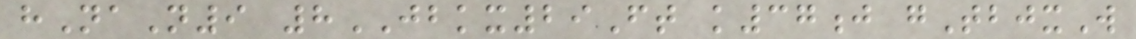hNaN9 8JBKX29Ft k37j gTbjxW
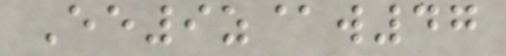Ee9z@w47
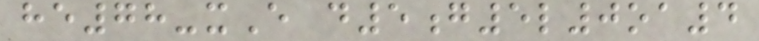he78-xE d5g5l0oa4
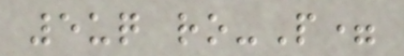5uq ro-P=
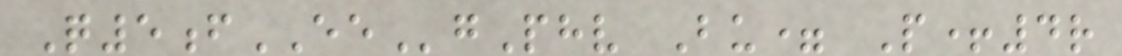Q5fEEgPhv Bu= P+4r
